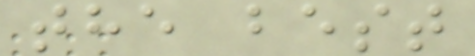the best
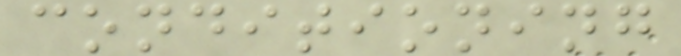conditioning
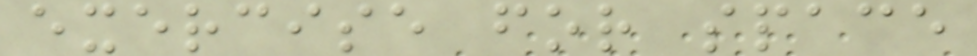exercise for space
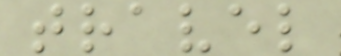travel
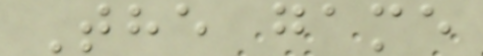The game
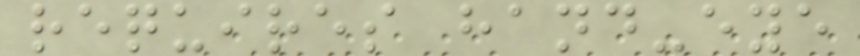requires hand-eye
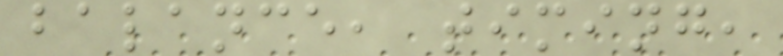balance, timing,
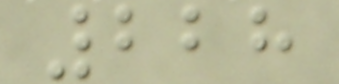228
